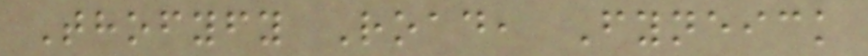Thofyfy Road, Fyneick
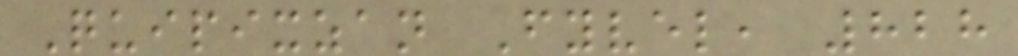Quipixzan Fyvel, 828
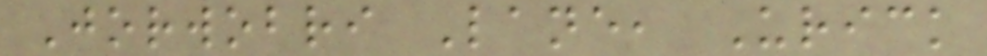Jorwobri Lane, Urick
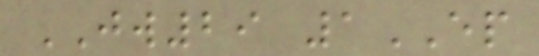JW29 1EP
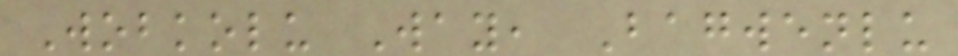Wobkolu Way, Bagwenlu
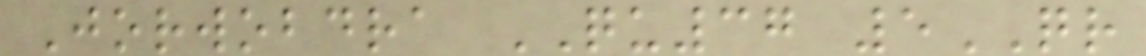Jorwobdra QU37 5QR
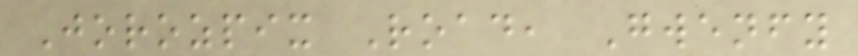Jorozpix Road, Gwenfy
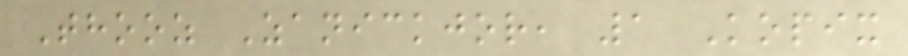Thooz Zanickjor, 1 Kopix
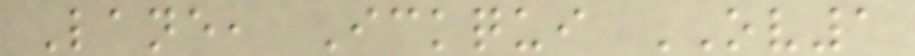Lane, Ickqui OV1
